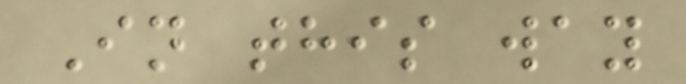In this way
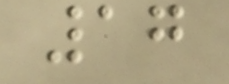17
